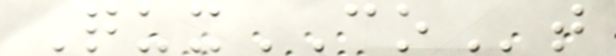QuxCOt
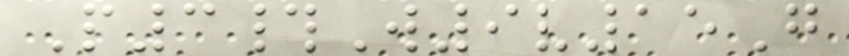P3#W9v15G
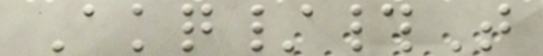Akq/#T
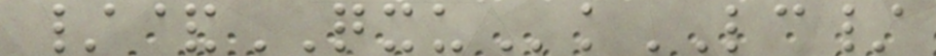/&QXUkLC/
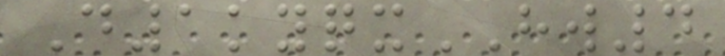D1kyqxHW4
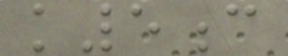k5c
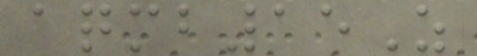aqmb15Z
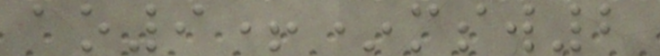ao9+*msw2
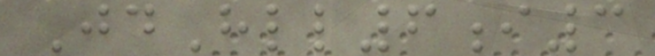JdHll6i3
